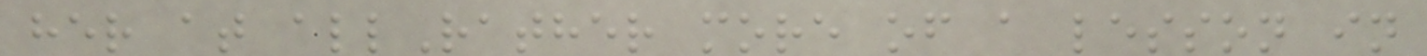her at allRather more of a lesson in
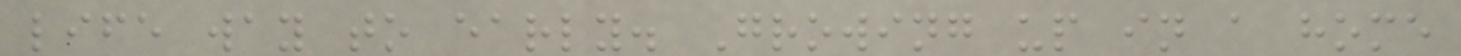life way to early. Growing up in a home
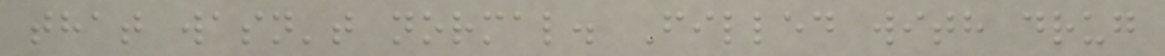that wasn't normal. Filled with drug
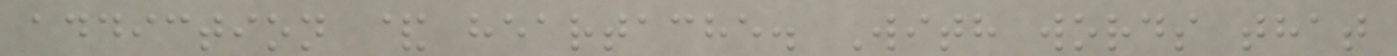addiction & heartache. With words that
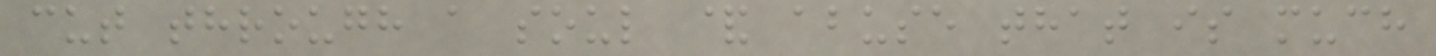cut through a soul & abuse that is much
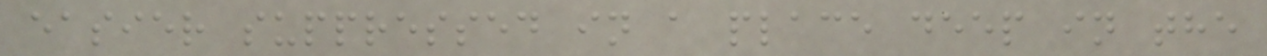easier suppressed in a place deep in the
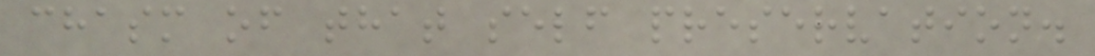chasm of that self preservation.
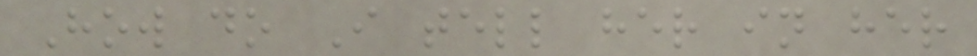How do I tell her in her
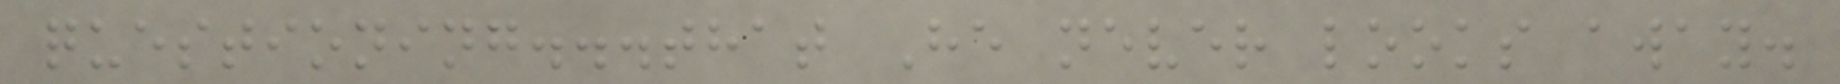questioning...that He never looks away.
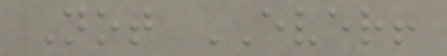Not EVER!
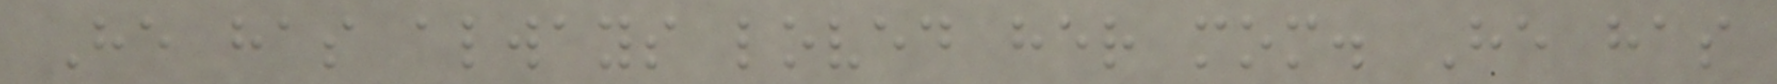He has always loved her mom. He has
